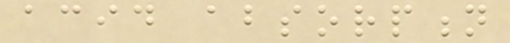acid absorption
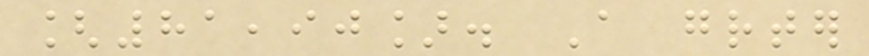[81,90]. A greater
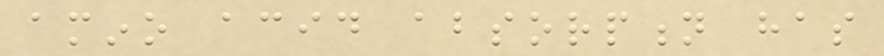amino acid absorption has
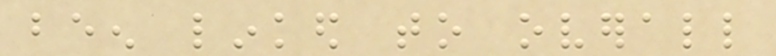been linked to overall
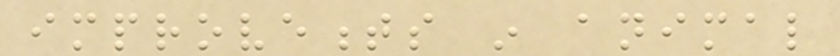improvements in animal
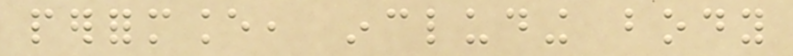performance, including body
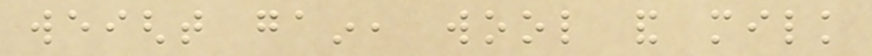weight gain, wool and milk
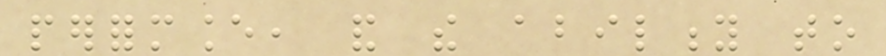performance, and the ability to
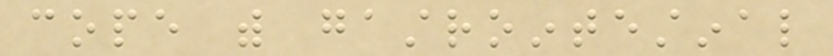cope with gastrointestinal
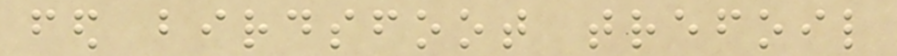fed birdsfoot trefoil
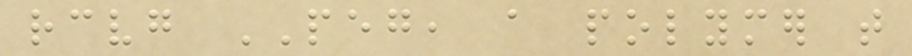receiving PEG, a polymer that
